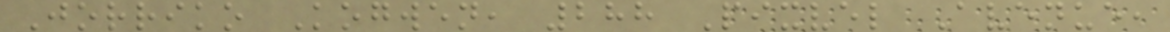Jorriko Kogwen, 288 Pixvel Avenue,
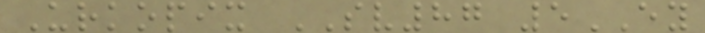Urkopix SV87 5EY
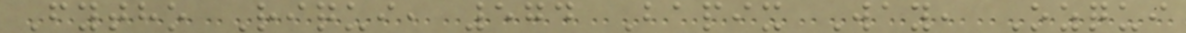Fytho Riqui, 574 Bapix Way, Ozqui
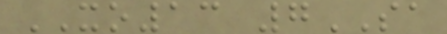XO13 7SA
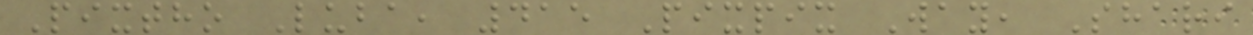Pixtho Luba, 415 Pixpix Way, Shari
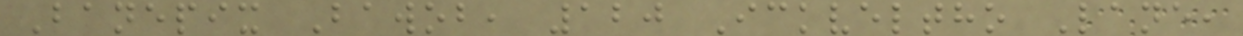Banepix Bawob, 120 Ickveltho Lane,
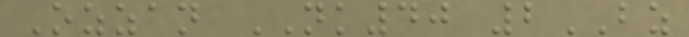Ozzan NK40 2BZ
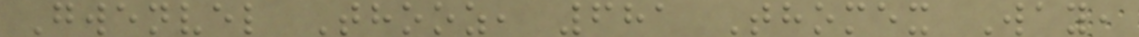Gwenvel Thooz, 681 Thomex Way,
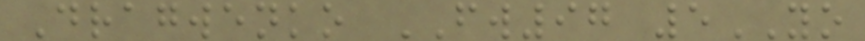Dragwenko FW97 5YO
